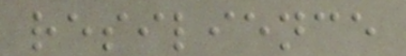resilience
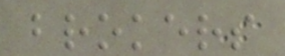brokers
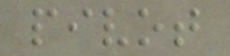pivot
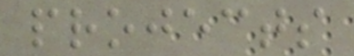projects
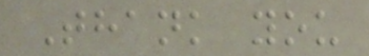Thank you
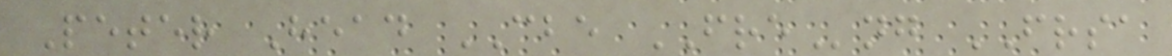Peter Head CBE FREng FRSA
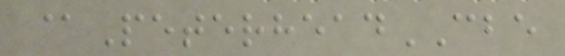@PeterheadCBE
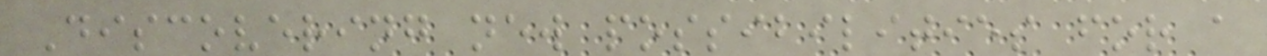Discovering new possibilities for a
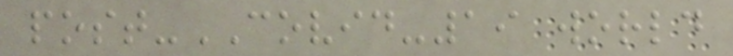post-COVID-19 world
